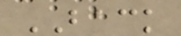BACK
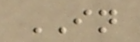IN
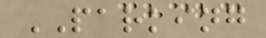PARKING
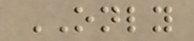ONLY
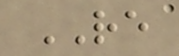RE
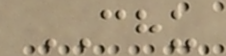CHU
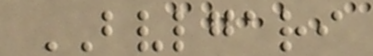BVLGARI
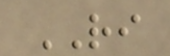RI
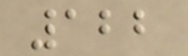122
